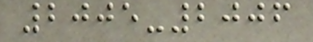2005-2006
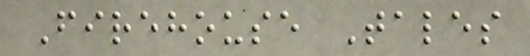Firehouse Tales
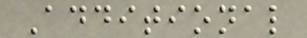Additional
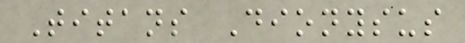Titans Dionysus
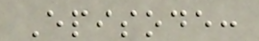Episode:
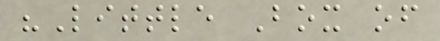"Little Box of
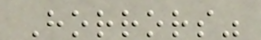Horrors"
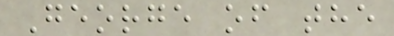George of the
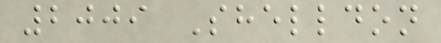2009 Shelldon
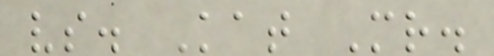vs. Kat Mr.
